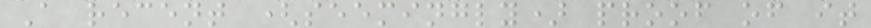A recent (seemingly) proof of it
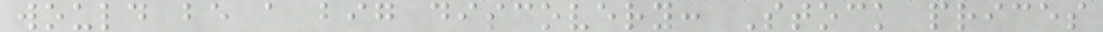would be a big discovery: Stock prices
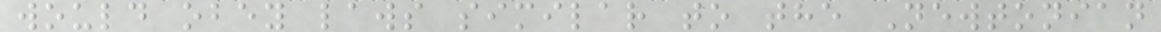would obey laws similar to the Newtonian
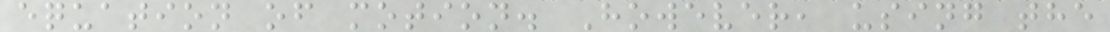equation of motion. However, using the
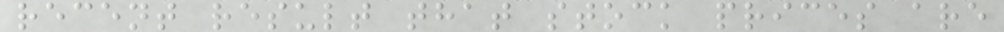recent result that stock prices are
